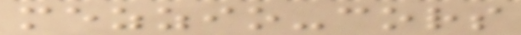mezzio-cors
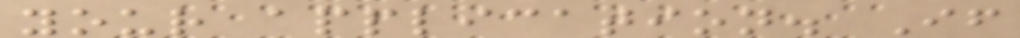your application. If
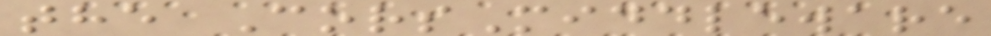the CorsMiddleware
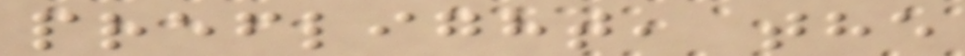preflight, the
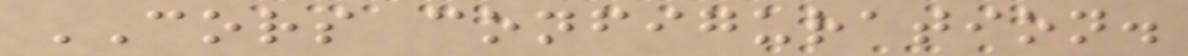CORS configuration.
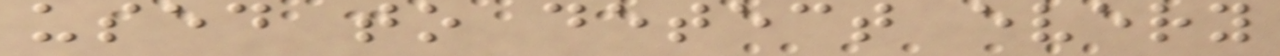used to detect every
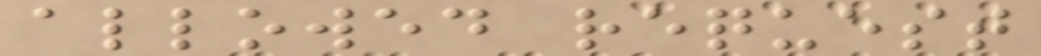allowed request
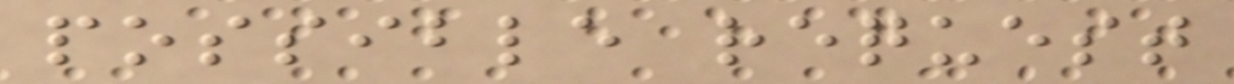possible request
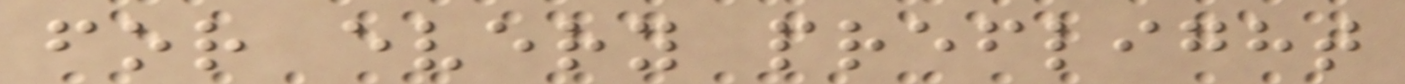for every preflight
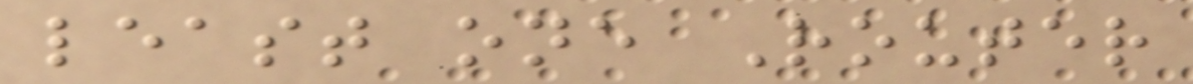least one Router
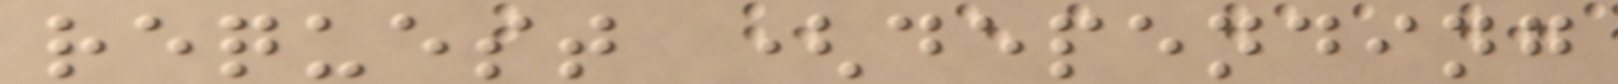request (depending
